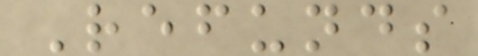Refunds
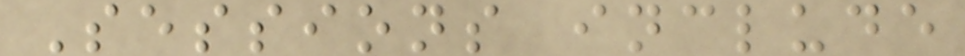Sessions include
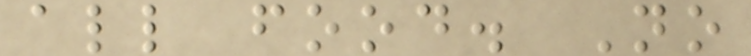all food. No
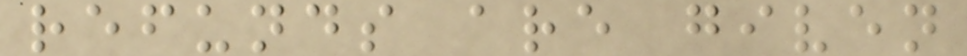refunds are given
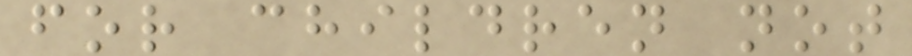for children not
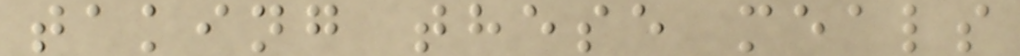taking these meals
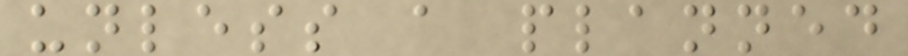unless a planned
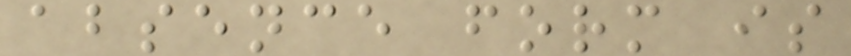absence form is
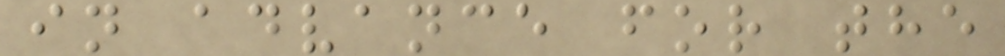in advance for the
